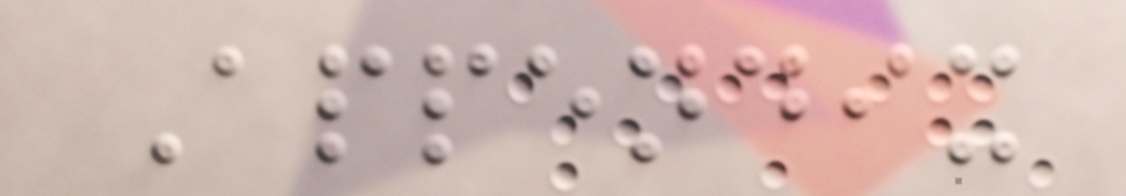Appendix
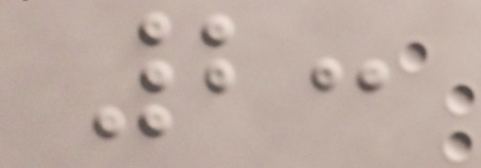2:
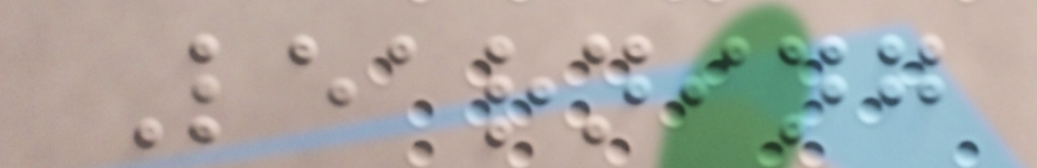Learning
